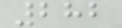282
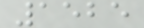1525
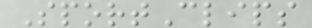SportClips
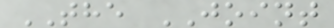THE JOINT
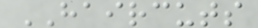HAIRCUTS
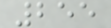255
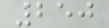250
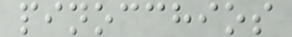pinocchios
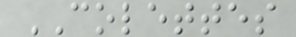COLETTES
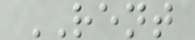RENT
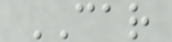CAR
